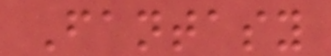Fantasy
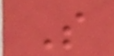So
